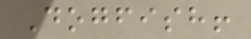Dogfish!
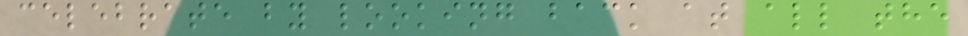celebrate by looking back at all the
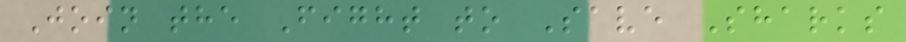Join the Fight to Save Sharks
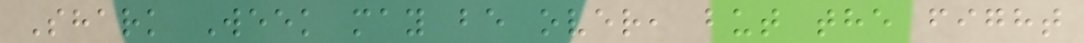Shark Week may be over, but the fight
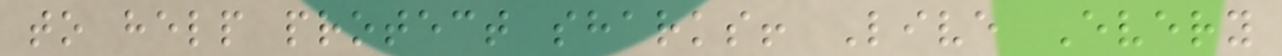to help protect sharks! Live Every
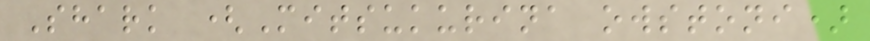Shark (Mitsukurina owstoni)
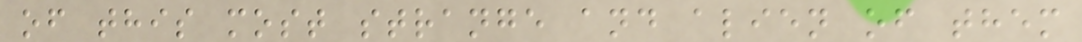of this most strange and alien of them
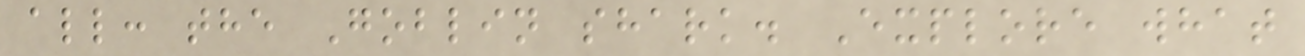all: the Goblin shark. Explore what
